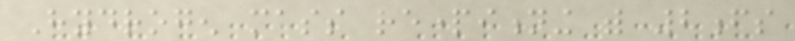Hydrogen mass repartitioning with 2fs
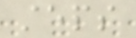steps
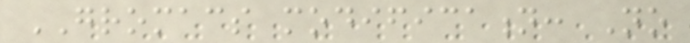GROMACS modification: No
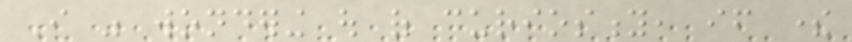I was wondering out of curiosity, if there
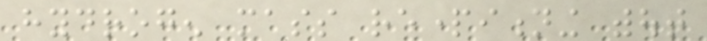hydrogen mass repartitioning without
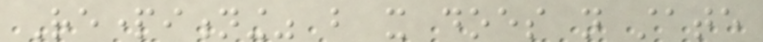Repartitioning" but it does not state
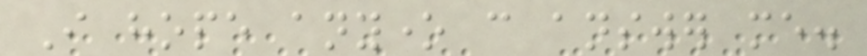I hope anyone can answer me.
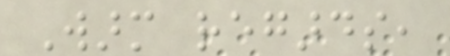Warm regards,
